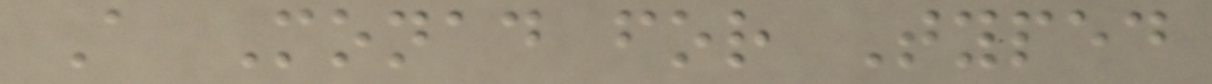A Monad for Typed
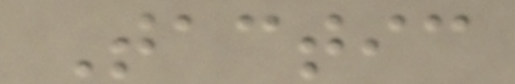Tactic
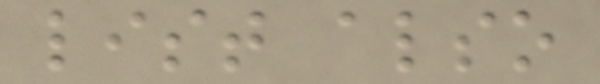list also
